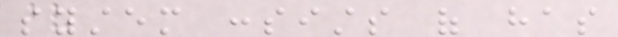system consists of has
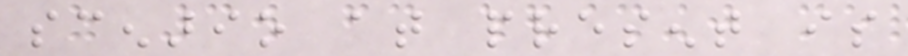scenario at present is
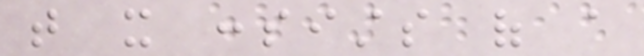that it consists of a
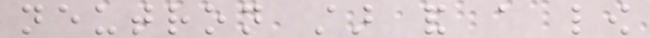neutron star and a low
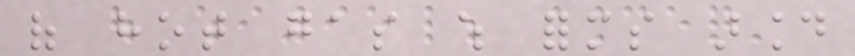of hot gas which forms around
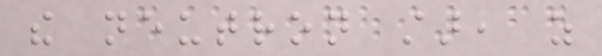the neutron star, as
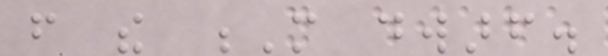from the M dwarf.
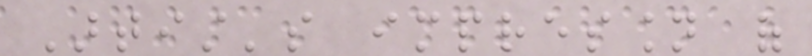Artist's impression of
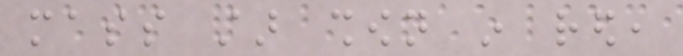mass star shown in red,
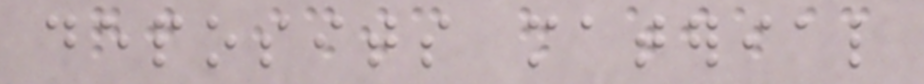deposits material
